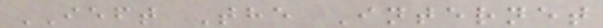IEFT The Internet
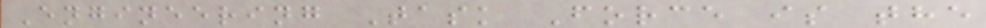Engineering Task Force is the
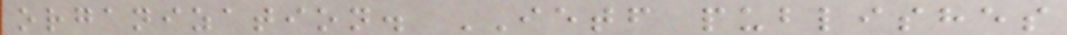organization. IETF publishes
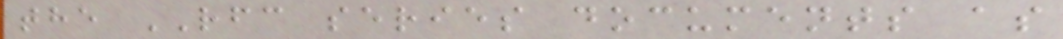the RFC series documents as
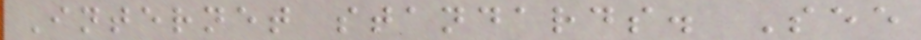Internet standards. See
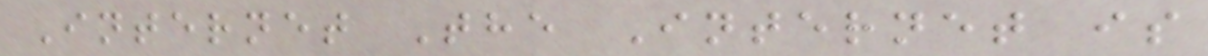Internet The Internet is
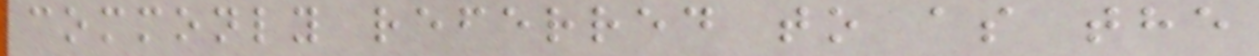commonly referred to as the
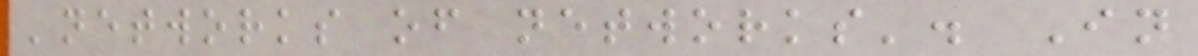'networks of networks'. In
